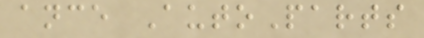ance AutoParts
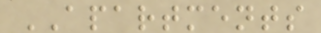APARTMENTS
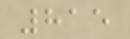815
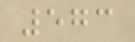573
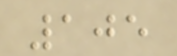105
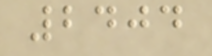2404
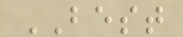BEST
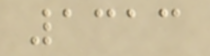1313
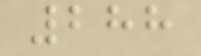288
